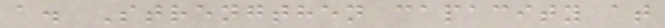a. Strengthen capacity at
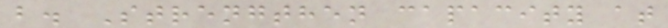b. Strengthen capacity at
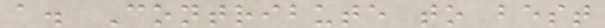a. Contribute to best
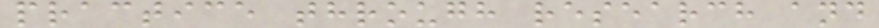practice through research and
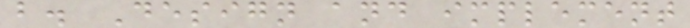b. Design and implement
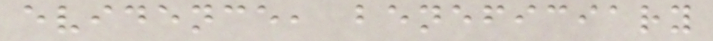evidence, beneficiary
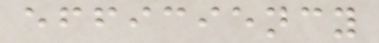efficiency
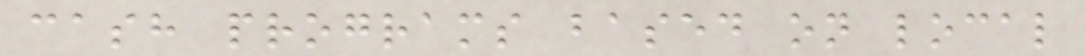cash programs based on local
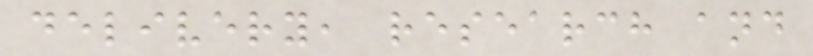delivery, research and
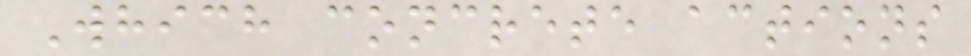Which concrete actions
